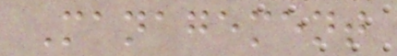Management
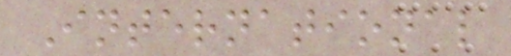International
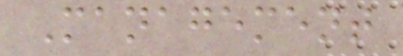Management
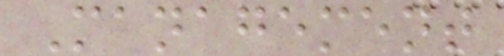Management
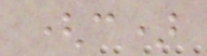(c)
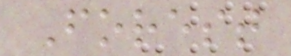Forest
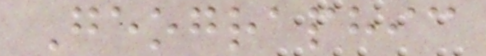Geographic
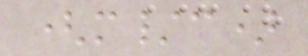(m/c)
